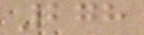278
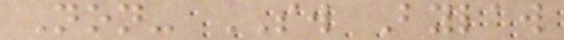Non- SW Bylaw
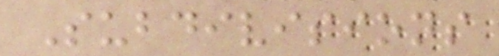Subdivisions
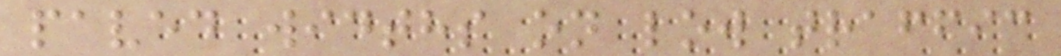paved widths on low traffic
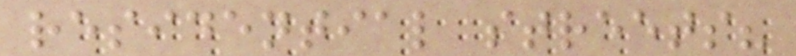residential streets?
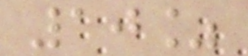10%
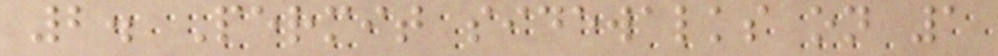2. Permit sidewalks on 1
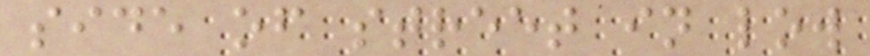side of street in low
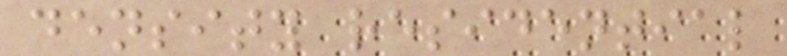density residential
